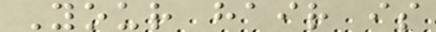Your hair is
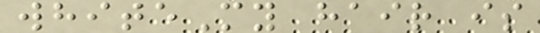whiteMy hair is
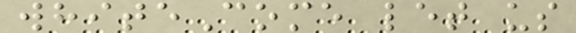whiteCome let us
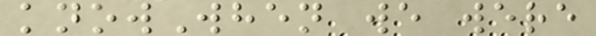knowWhen we were
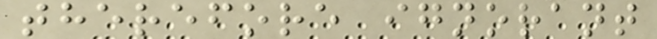therefore ignorant
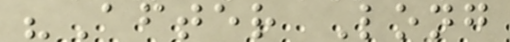"After Long
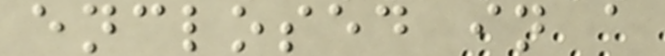enclosed in a
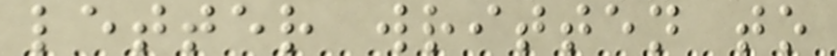letter written to
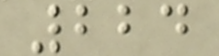224
